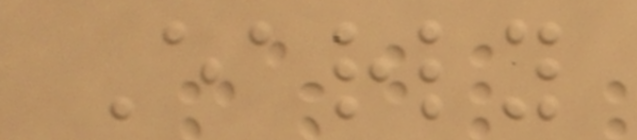Early
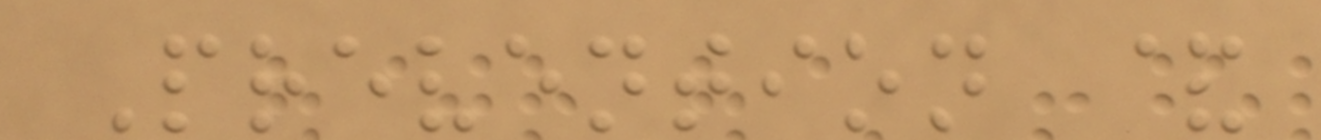Prevention &
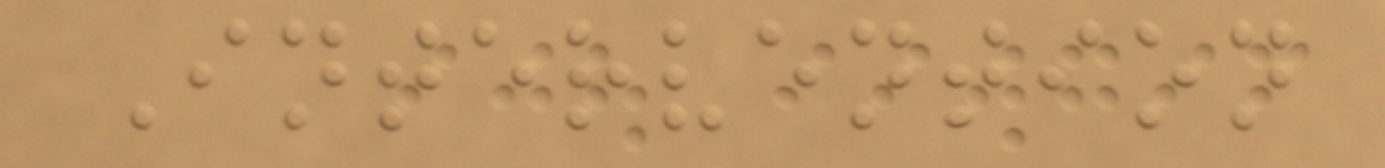Intervention
